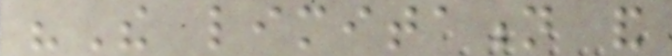"The limitation and
